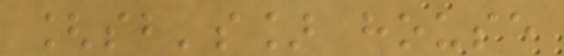[sb's] house
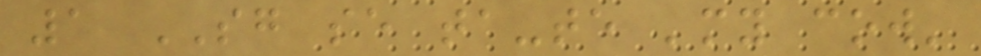1 SG se ta-te 'my cow'
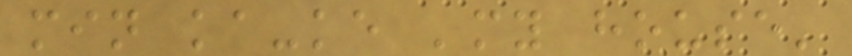min ka-ke 'my house'
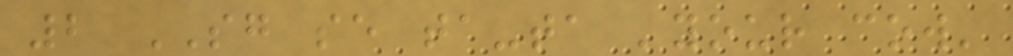2 SG se ta-ta 'your cow'
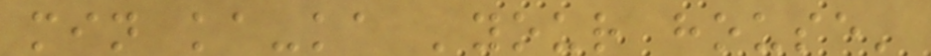min ka-ka 'your house'
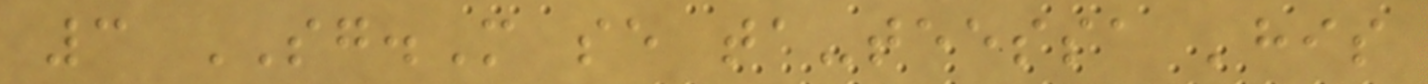3 SG.M se ta-teessa 'his
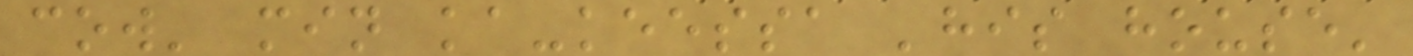cow' min ka-keessa 'his house'
